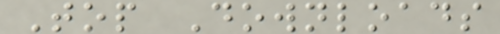Top Downloads
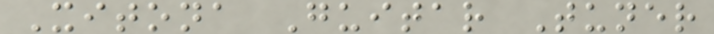Xitona Guitar Tuner
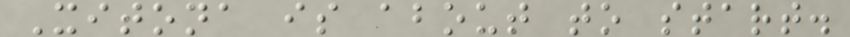Xitona is about to start.
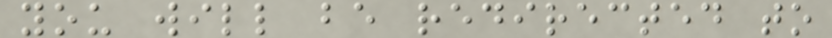you will be redirected to
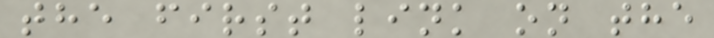the first link on the
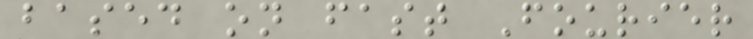based on fast Fourier
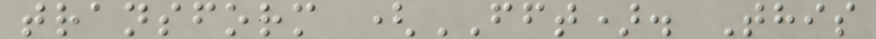transform (FFT). This
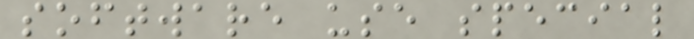software use special
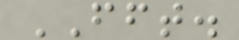FFT.
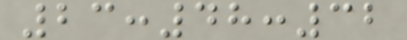23:48:32
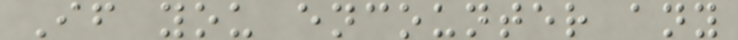If you encounter any
